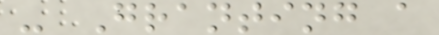- Granting a
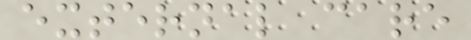external care
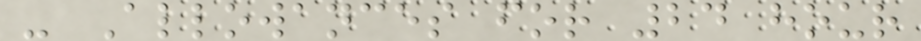- Allowances for 24 hour
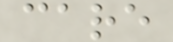care
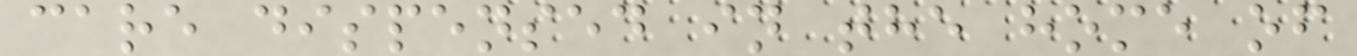care dispensed in the home of
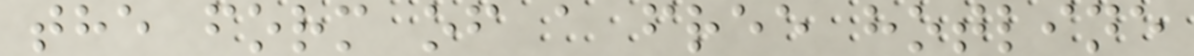the form of a free hotline
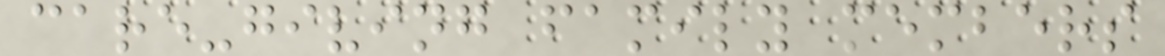care-giving family members
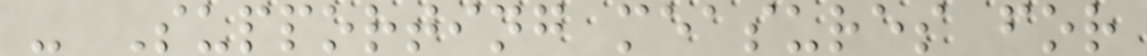- Supporting measures for
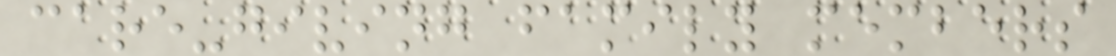care-giving family members
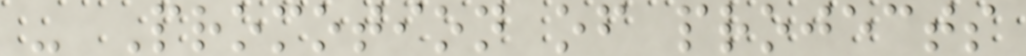- Promotion of projects
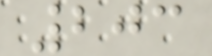203
